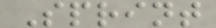Sprint
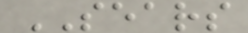SEARS
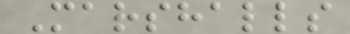Marshalls
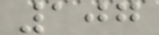107
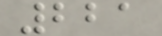221
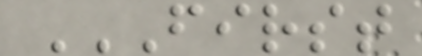FIRST
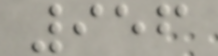956
